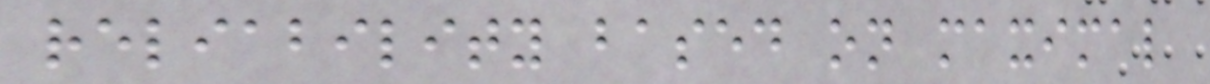reliability based on maximal
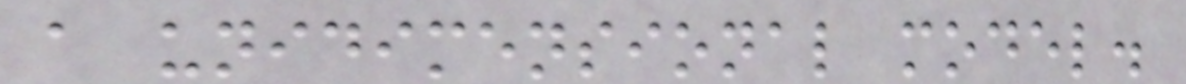a unidimensional model.
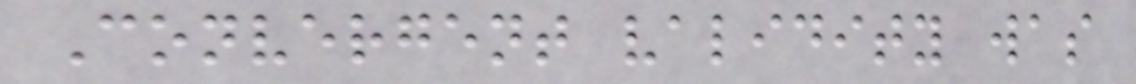Convergent validity was
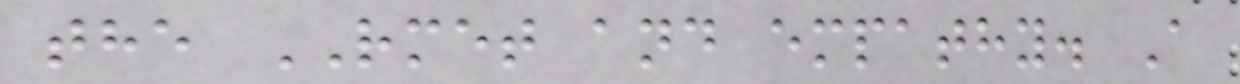the RMET and empathy. A
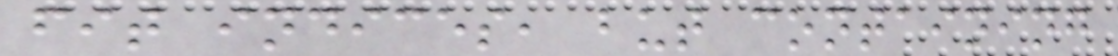fit indices, but containing
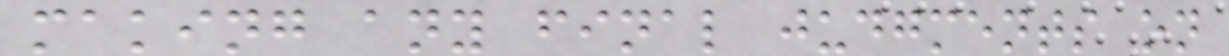making any final judgments on
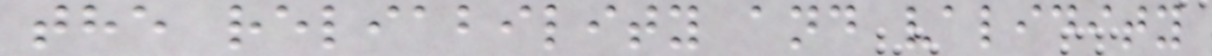the reliability and validity
